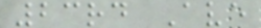23rd Ave
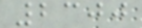2300
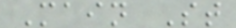Main St
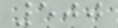500
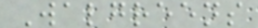Walgreens
